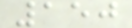150
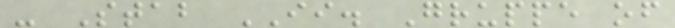- Stab II. Gruppe of
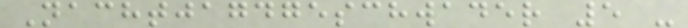Nachtjagdgeschwader 5 -
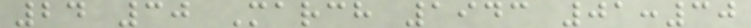24 30 March 1943 01:30
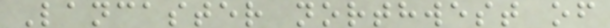Lancaster northwest of
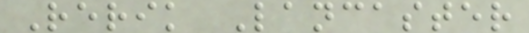Rerik Lancaster
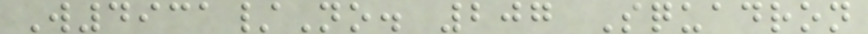W4931/No. 207 Squadron
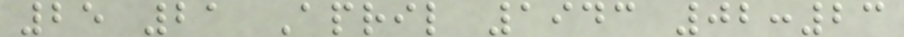25 21 April 1943 02:23
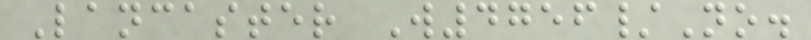Lancaster W4756/No.
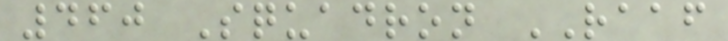460 Squadron RAAF
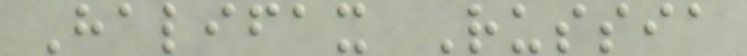Halifax Russia
